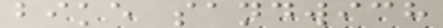bike sandwich
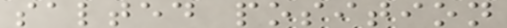salted position
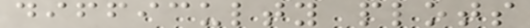difficulty plots
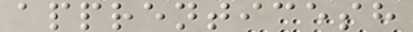apprenticesh
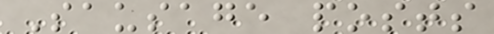Sausage posts
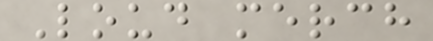Loud merch
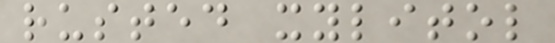rusted xylitol
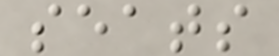seats
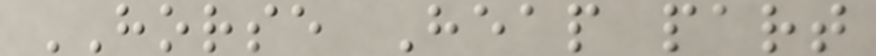HORSE Heap part
